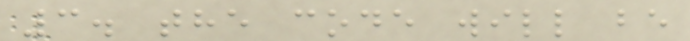3. the code will be
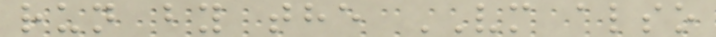run by the VM also
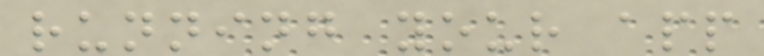running your app
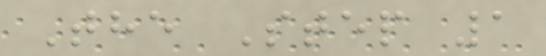The Step 1
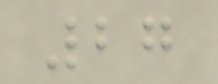27
